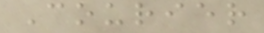Courier
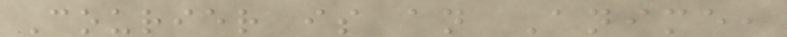Courier is an Anime,
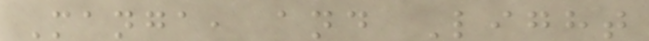Manga, and Light
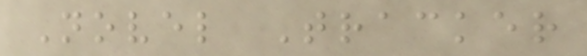Novel Tracker
